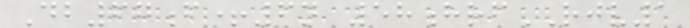Db67f+6n 58hrfRJV1
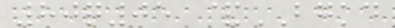80q05 &BGKD
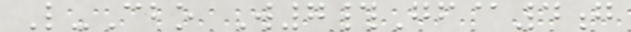L-Cbo W7#Gf@4g
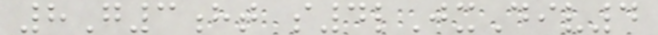8G3ht s4lJxDiv4
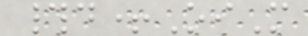#d+OiM
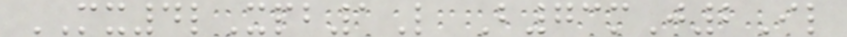MX4lXpb1L B73mJ2Il
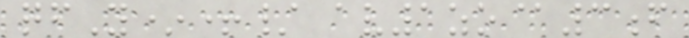qfY*+/ av1zo@3f
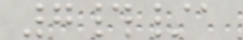7#/a
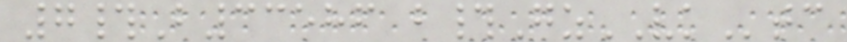7#B33586 b#GzVKtc
